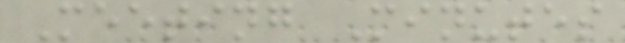Meeting Minutes
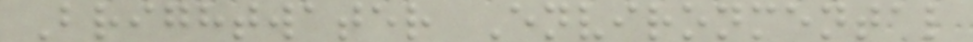Brightwater Environmental
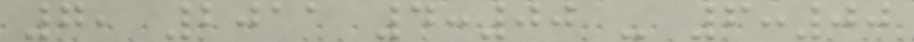7, 2011 4:00 - 6:00
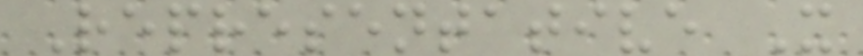Representative X
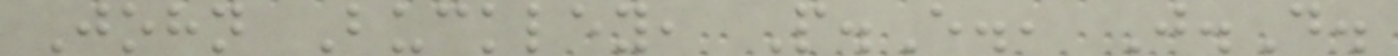John Buckley, P.E., J.D.
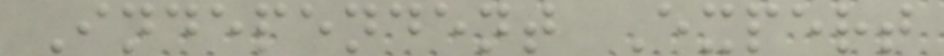Independent Expert
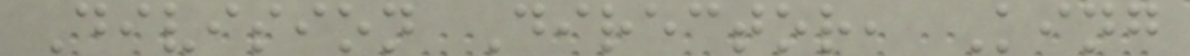Division Director, King
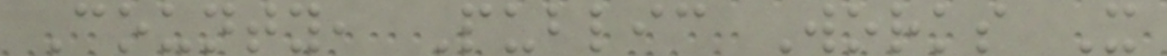County, Public Works X
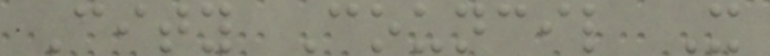City Council X
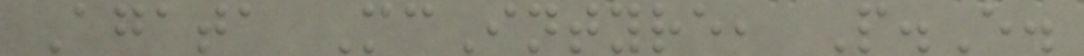Agata McIntyre, P.E.
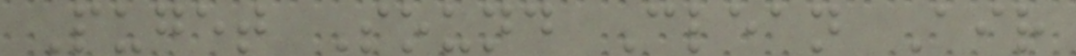Puget Sound Clean Air
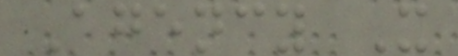Agency X
